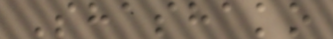Shashako
